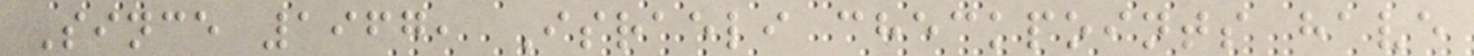Since 1967, Israeli checkpoints have
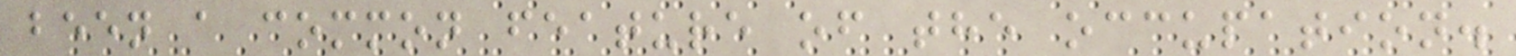been a common feature of the occupation.
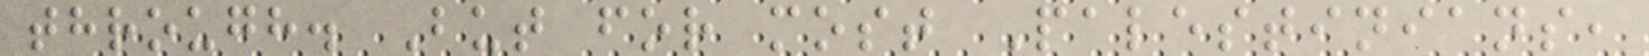through. But for most Palestinians,
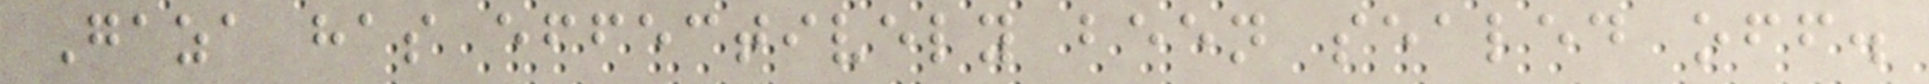Gaza has effectively been sealed off.
